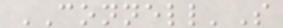CONNELL'S
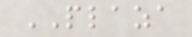PLAZA
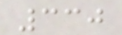330
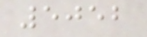5052
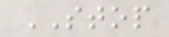STOP
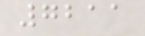7211
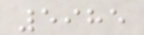5985
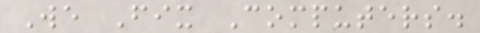We Fix Computers.
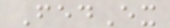FedEx
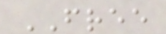FREE
